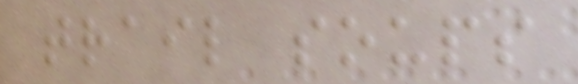trail soups
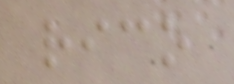rico
